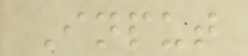Input
